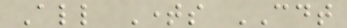All Times CDT
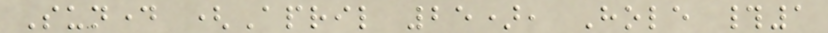Sunday (April 25), Hole #1
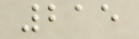215
